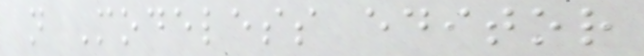n Modeless editor
